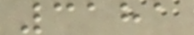3181
